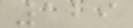129
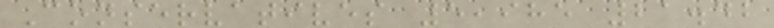Conservatives 5,985 21.42
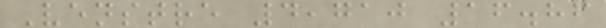Venstre 4,710 16.86
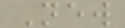New
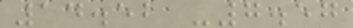14.52 -7.57
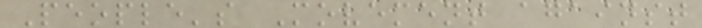People's Movement against
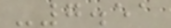-7.51
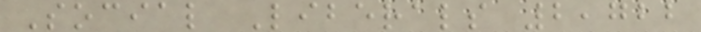Social Liberals 2,722
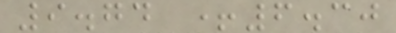9.74 +6.30
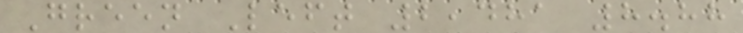Green Left 2,481 8.88
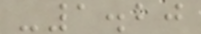-1.20
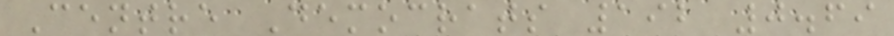Centre Democrats 192 0.69
